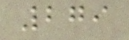279
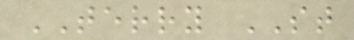TERRY ST
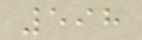598
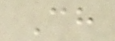Ch
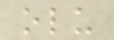olu
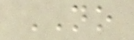NO
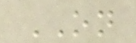ON
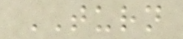TURN
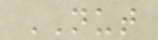NUT
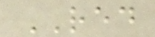RED
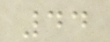44
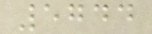5744
